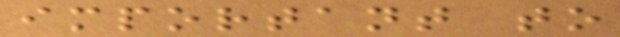important to
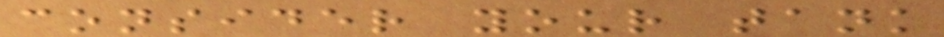consider your tank
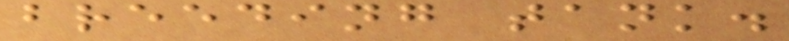breeding tank.
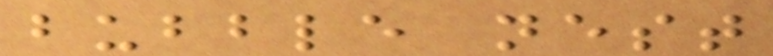bubble nest
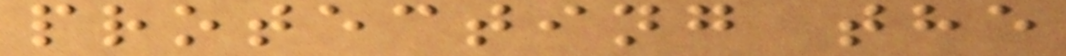protecting the
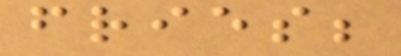fries;
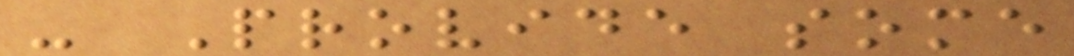- Provide some
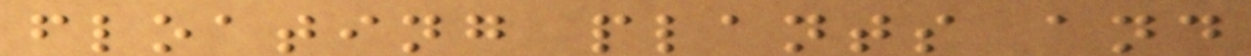floating plants and
